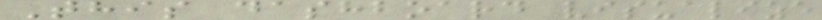This dashboard visualize
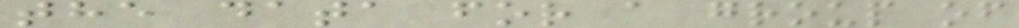the data for a group of
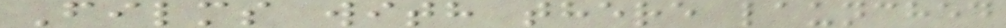Films with there launched
